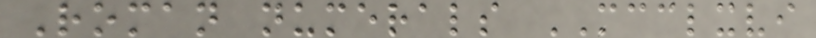Roman numerals MCCLXVI
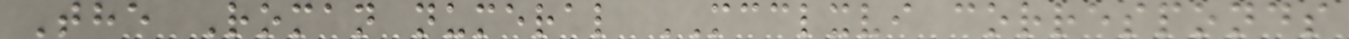The Roman numeral MCCLXVI corresponds
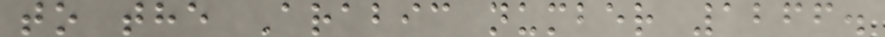to the Arabic number 1266.
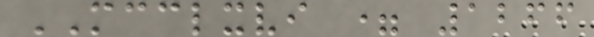MCCLXVI = 1266
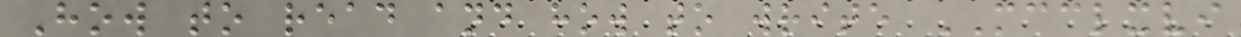How to read and how to write MCCLXVI
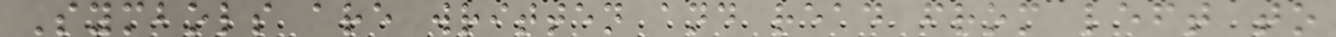Symbols are written and read from left to
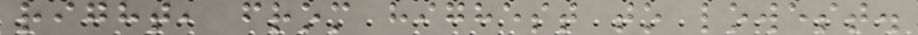right, from highest to lowest.
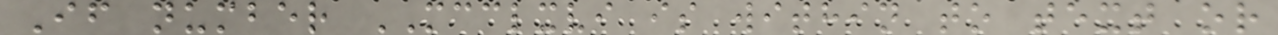If number MCCLXVI is within to text or
